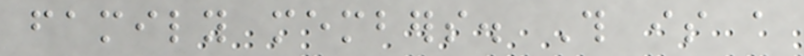family members. This is a
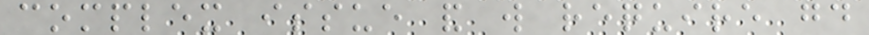complex issue and will require good
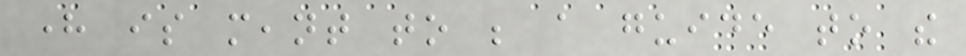here is meant to be a guide to the
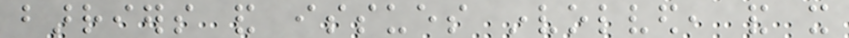barriers and issues involved, and it
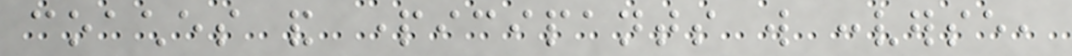coaches and participants will converse,
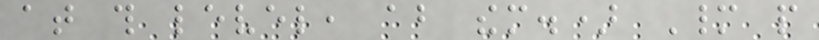at this level, about them.) Many people
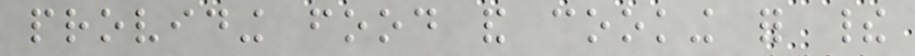providing food and cooking for their
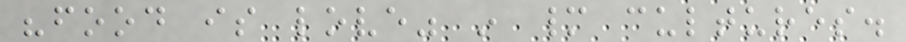"food is love" in many cultures.
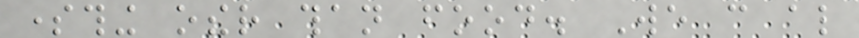something other than food. We can also
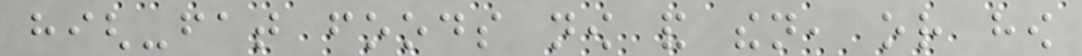high-fat foods now and then, or how
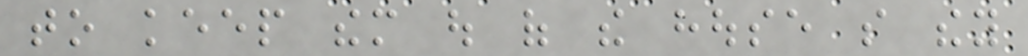to keep them out of the house so they
